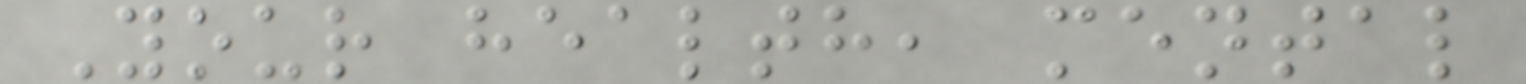Your health, mental
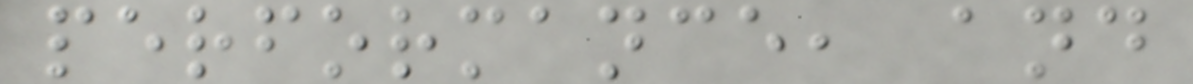performance, and
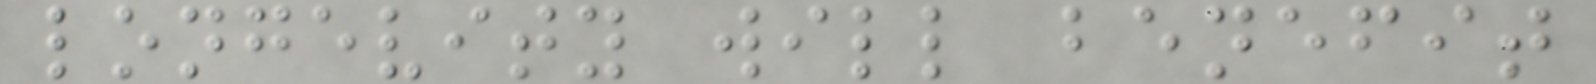longevity will benefit
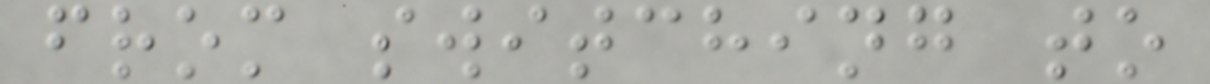from switching to
